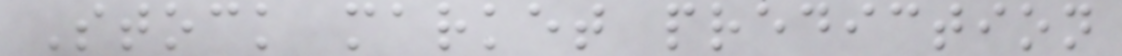Stock market prediction
